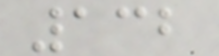132
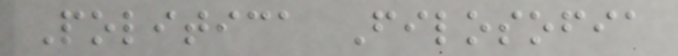Politica Filosofia
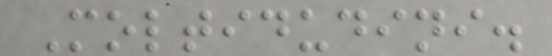Moltidudini.
